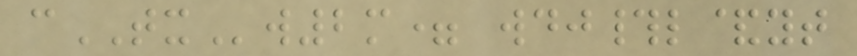cTXw2m= wdj#l&yt
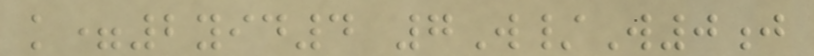k=2yid4 7W/W0j
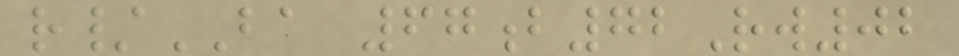r/BA 67b72Rw02
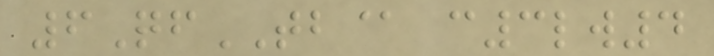6QfTB@ c3lw4
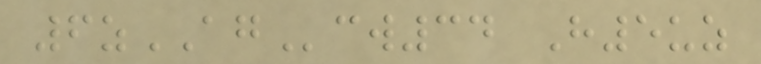6zAGcw34 H5uz
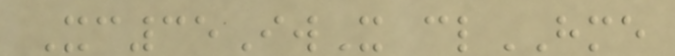Xc35IwX clHME
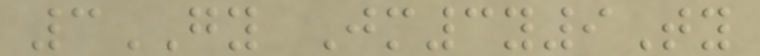3GY Jm3y9Ty
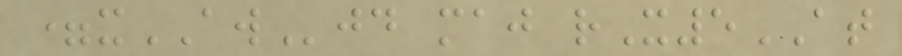=xAWjd maj rX5AT
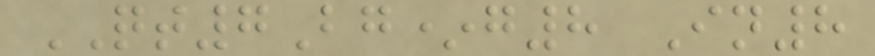QT7Bg*g8 In8
